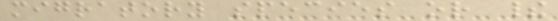migratory species or their
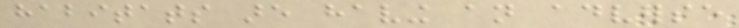habitats are having an adverse
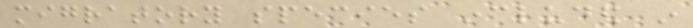migratory species included in
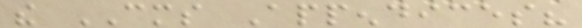the CMS Appendices?
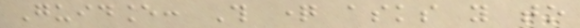Guidance: This question asks you to
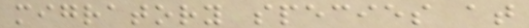migratory species at
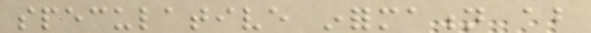speculative information about
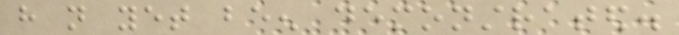have not yet been demonstrated.
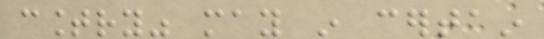country" may in certain
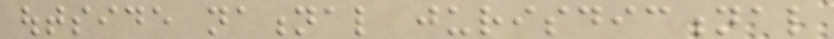outside national jurisdictional
